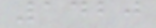1420
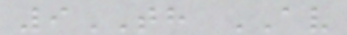9TH AV
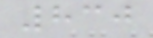830
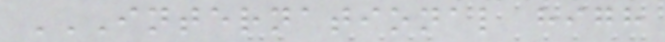INTERNATIONAL HIGH
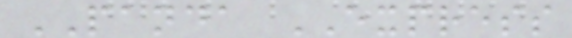PANDA EXPRESS
